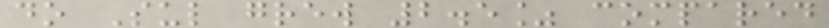do Sul grew 2.5% compared
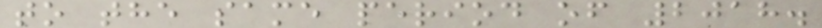to the same period of 2018.
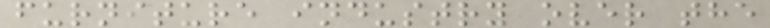furniture industry over the
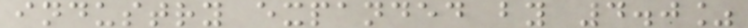industry expanded by 4.0%
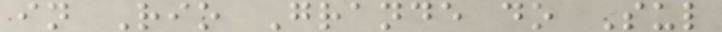in Rio Grande do Sul
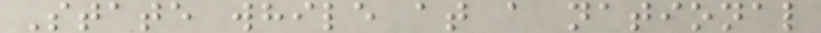State while at a national
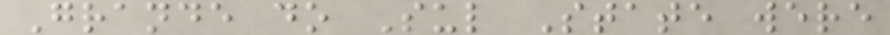Grande do Sul State were
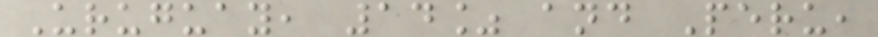Uruguay, 14% and Peru,
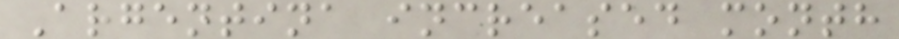Argentina increased month
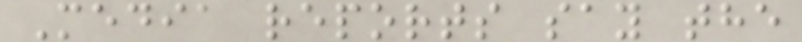Media reports say the
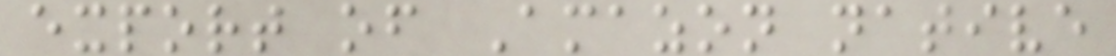export of Amazon native
